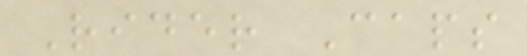Rider Caps
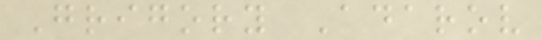Grigory Adarov
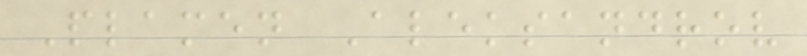Plamen Aleksandrov
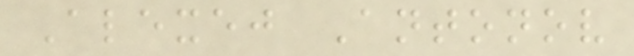Alexej Antonov
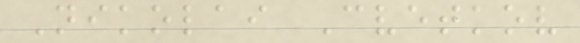Nikolai Cvetkov
